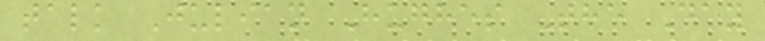talk Julian Hughes The Day
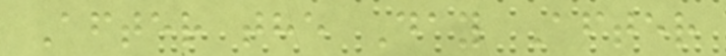After the Day After
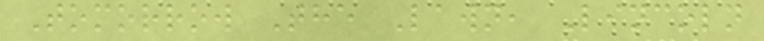Tomorrow The Lawn, Lincoln
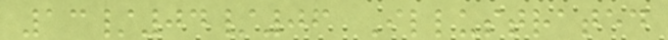13/04/06 Illustrated
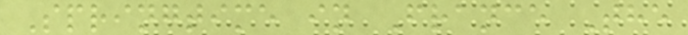Springtime in France The
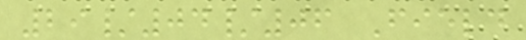29/04/06 Field
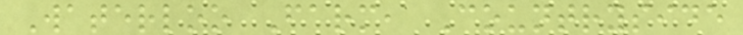Waterloo Farm, Countryside
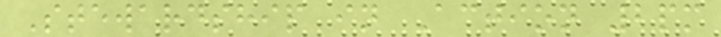Stewardship in Action 2pm
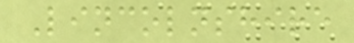Lincolnshire
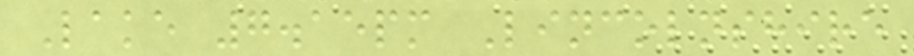Lake 7.15pm Lincolnshire
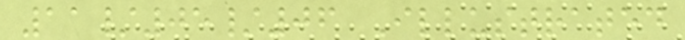11/05/06 Illustrated
